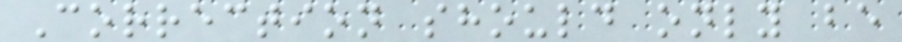Correction should only be
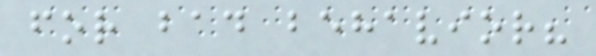for bad behavior?
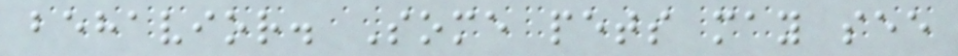behavior. Some pets may see
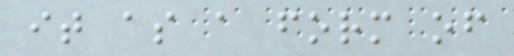it as a form of
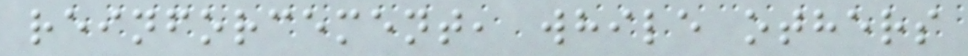reinforcement, while others
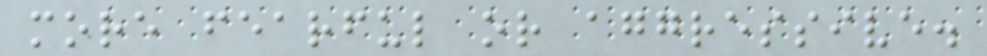more fearful or aggressive.
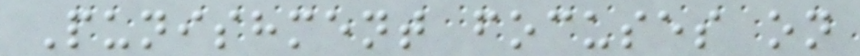Punishment focuses on
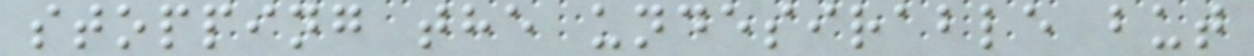stopping the undesirable but
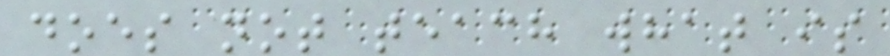does not teach what is
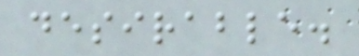desirable.
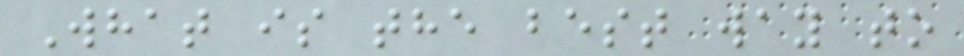What is the best way to
